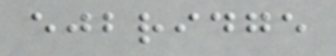ejbridge
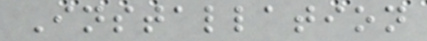Installation
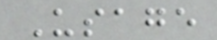Usage
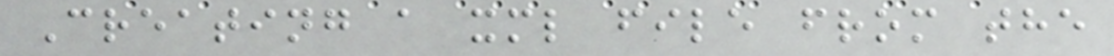Creating a xml file from the
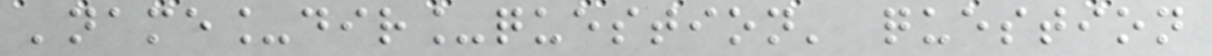'name_dir_question' question
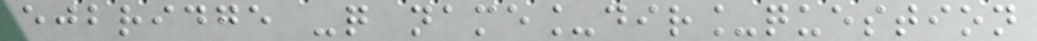ejbridge -q name_dir_question
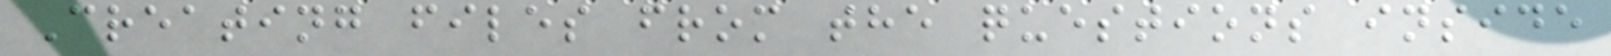Creating files from the questions inside
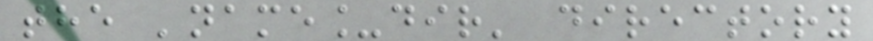the 'name_dir' directory
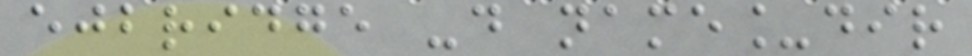ejbridge -d name_dir
